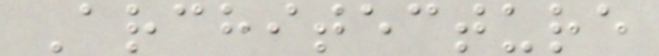Architecture
